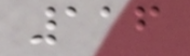116
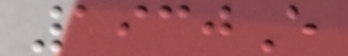1930E
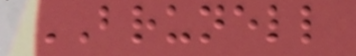BRUNELL
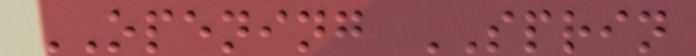OPENING SPRIN
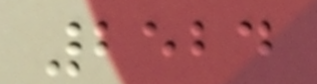2524
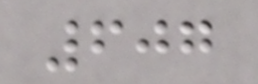607
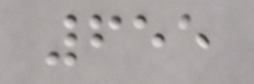655
